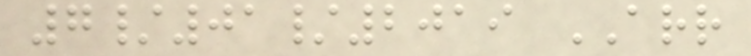7/01/2019 ARR
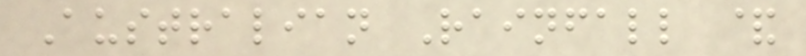Australian Rainfall &
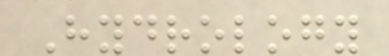Hydrology
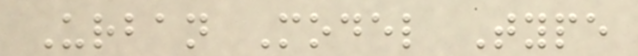Urban Model Type
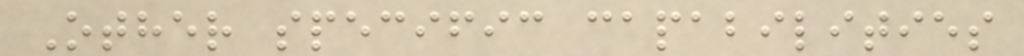Other specific capabilities
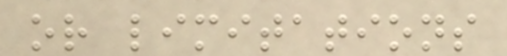or limitations
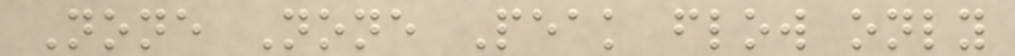None None Peak flow only
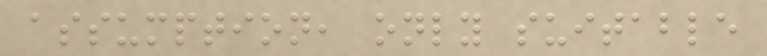assumption, only suitable
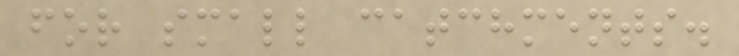for small catchments.
